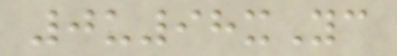0u98xYc
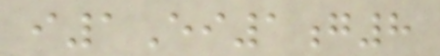i1Ei1g8
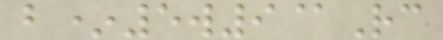b*5w9@Rc
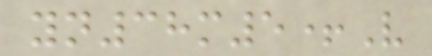yn38m5+V
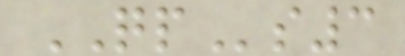QPs3
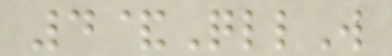4&QllW
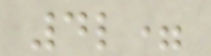4l=
